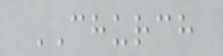CHURCH
